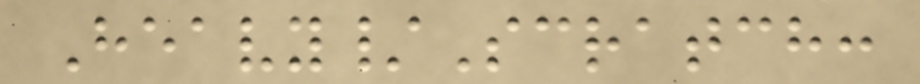Heavy/Scratch:
